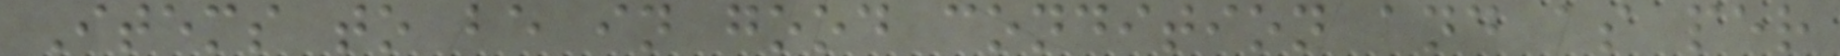Items to be in good condition and as per
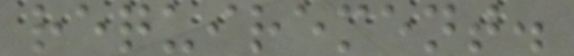requirement.
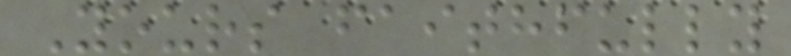Yours faithfully
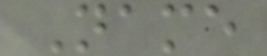Name
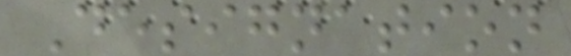Designation
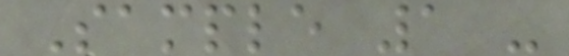Sample 1 -
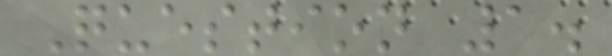Question 1.
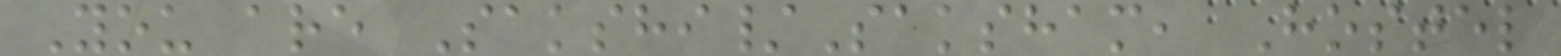You are Sakshi/Saksham, Hostel
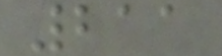211
